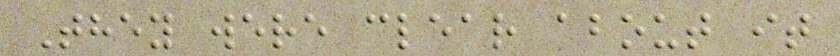They were clear about it
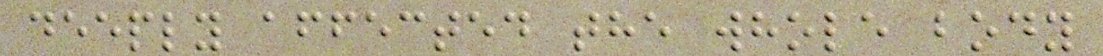deeply affected the whole body
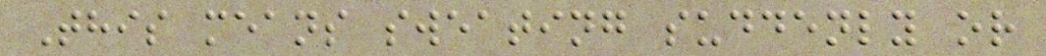This means sweating suddenly or
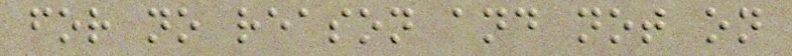for no reason and not on
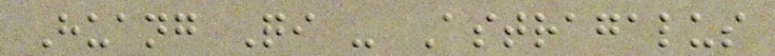Huang Qi - Astragalus
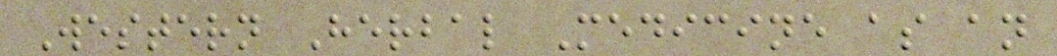Western Herbal Medicine as an
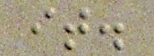it.
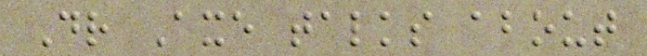Dr Axe talks about
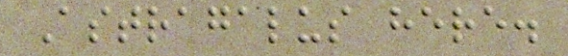Astragalus here.
